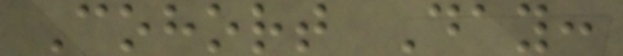Cohort Day:
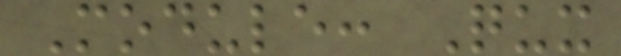Module: Qux
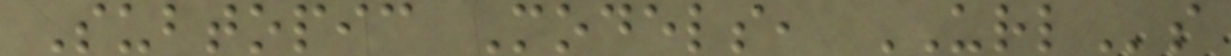Subtopic Models, URLs
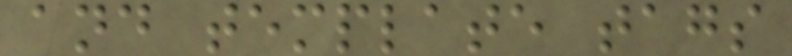and template tags
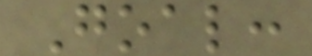Goal:
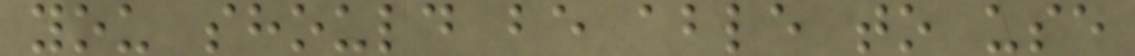you should be able to use
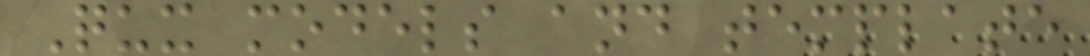Qux models and template
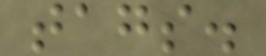tags.
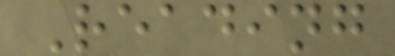Reading
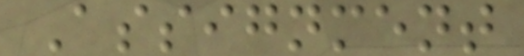Assignment
